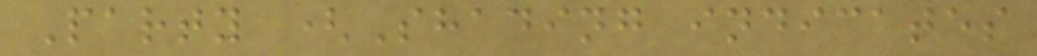Party (Shading indicates
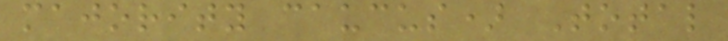majority caucus) Total
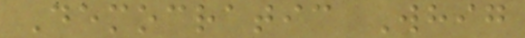Democratic Whig
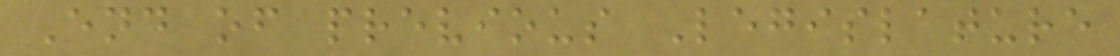End of previous Legislature
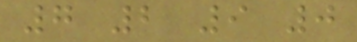7 2 9 0
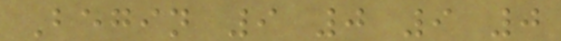Begin 9 0 9 0
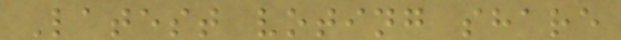Latest voting share
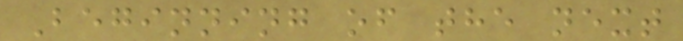Beginning of the next
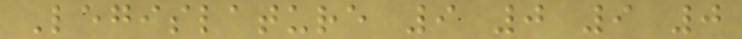Legislature 9 0 9 0
